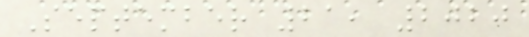September 21, 2020
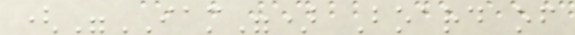("IAM") Board of
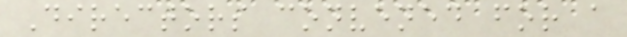Directors convened for a
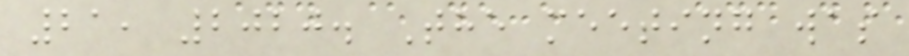21, 2020. The meeting was
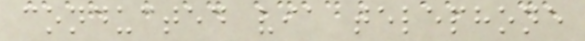conducted via telephone
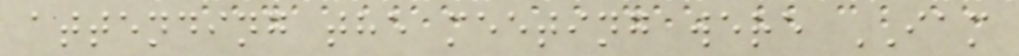attending the meeting were IAM
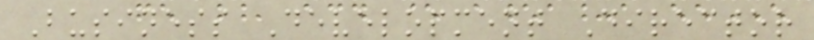Business Development Director
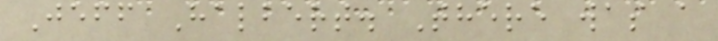Jeff Halbert. There was a
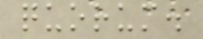quorum.
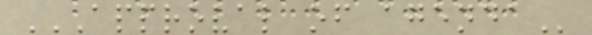APPROVAL OF AGENDA
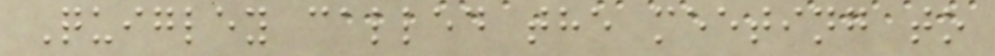Quigley called the meeting to
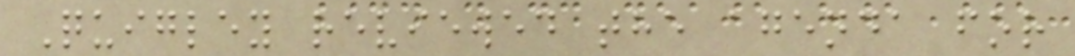Quigley reviewed the agenda for
